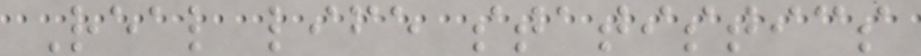Real life statistics
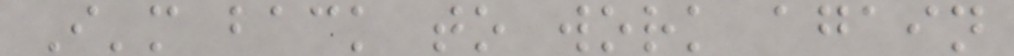I'm back to work again
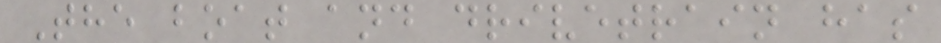The boat and drivetrain has
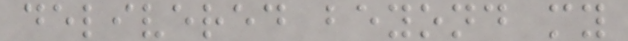delivered beyond my
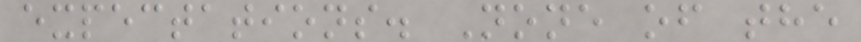expectations. None of the
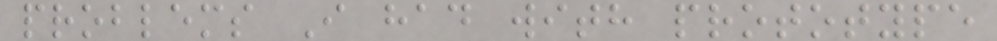problems I had with prototype
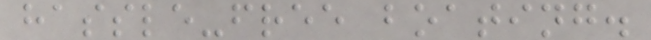hassle-free boating.
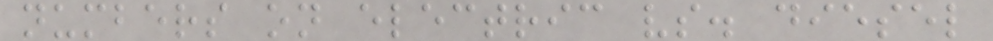numbers on electric vs. diesel
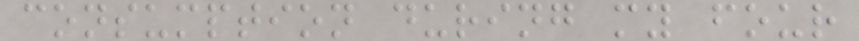consumption during my four
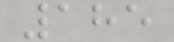185
